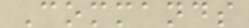Commands
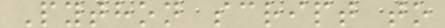Python script to
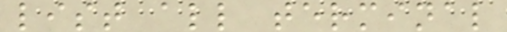list all terminal
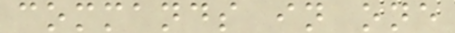commands in one
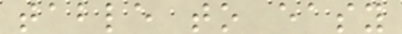table to easy
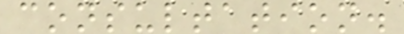consultation.
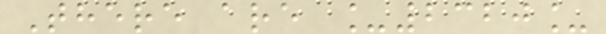There are _2320_
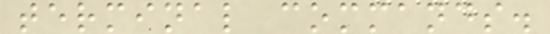terminal commands.
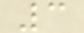3
